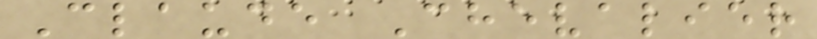Claude Chevalier
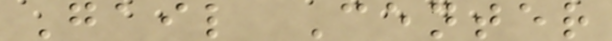Gail Center
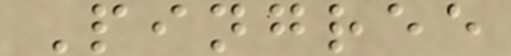Pingree
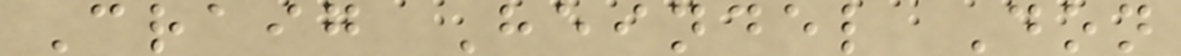Craig Heindel Don
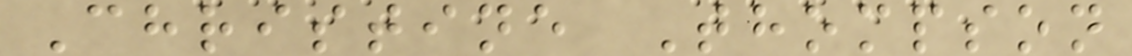Christine Thompson
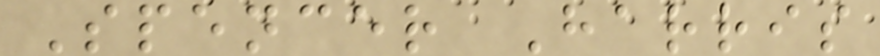Spencer Harris
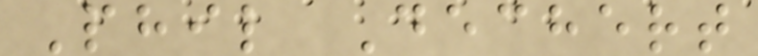Phil Dechert
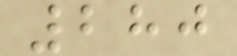280
